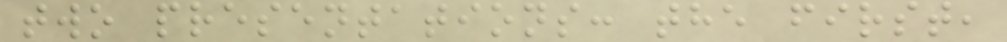two presentations: the first,
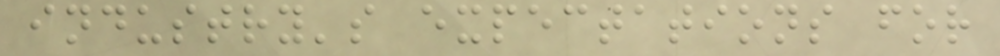industry's expectations for
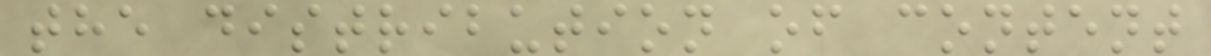the distribution of content
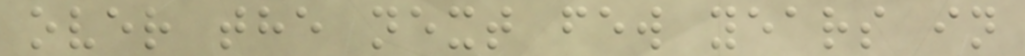over the next few years in
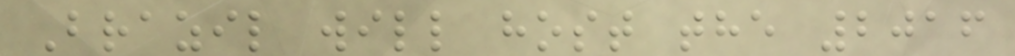Brazil will host the 2016
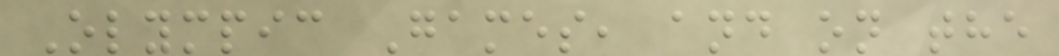Olympic Games, and on the
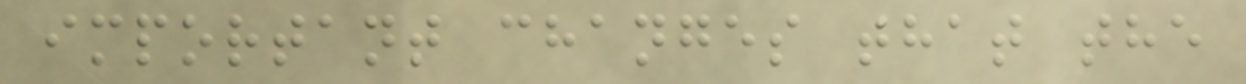important changes that the
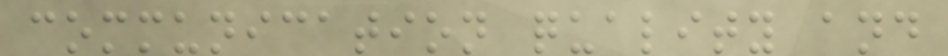communication quality and
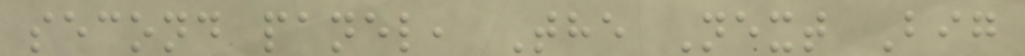second panel, The Next Big
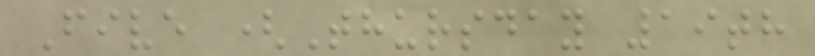Five (Thursday 19th
